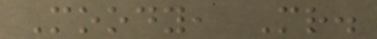Moody, Mr.
